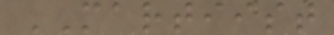MARTIIST
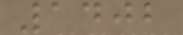1402
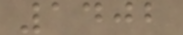1402
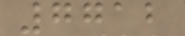7712
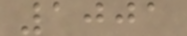1001
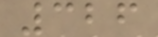326
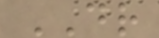DR
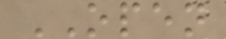OPEN
